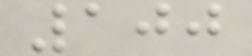100
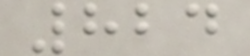824
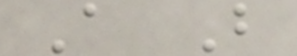A B
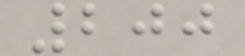200
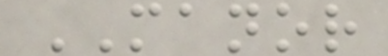MANOR
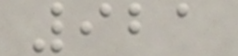921
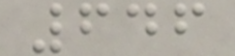646
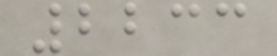2233
